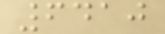6410
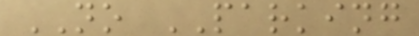NO PARKING
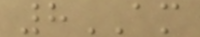8AM
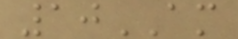10AM
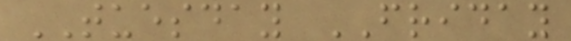TUESDAY FRIDAY
